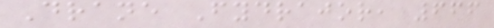Drane Fydrajor, 666
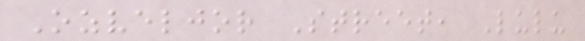Ozveljor Street, Lulu
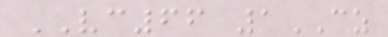VC66 1CZ
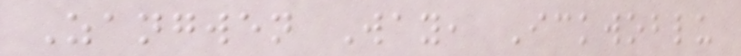Zangwen Way, Ickwoblu
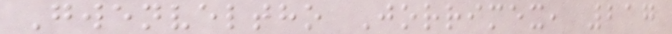Gwenveltho Jorrimex, 217
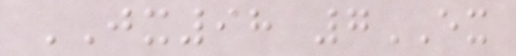JX98 7EX
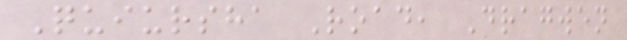Quiursha Road, Dragwen
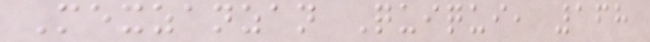Mexzanzan Quiqui, 168
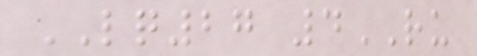LQ27 4RU
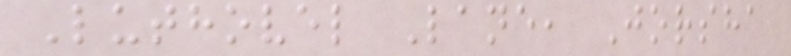Luthovel Lane, Jorsha
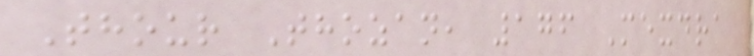Thour Thozan, 176 Mexdra
